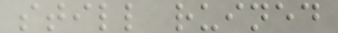still ruined
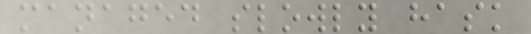managed slowly hask
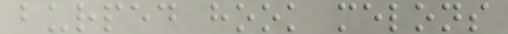burped hook melons
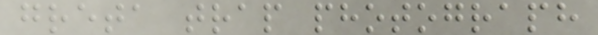greta trap photograph
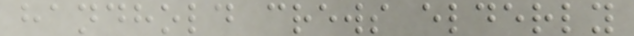handhold crews elderly
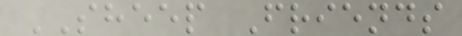SHEEP Friends
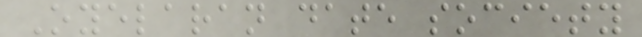Oyelaran date society
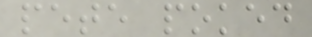pete poked
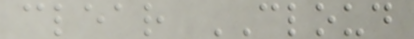clear CLOUD
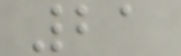21
